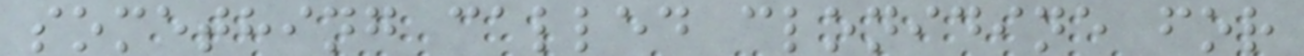something called clonidine for
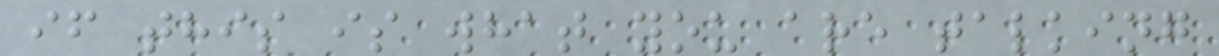if this is what you are talking
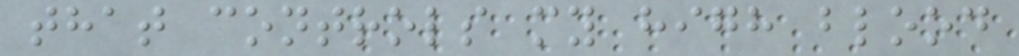that controls my high blood
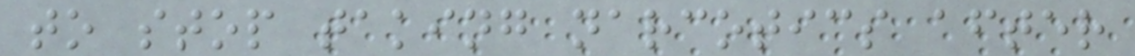to stop taking narcotics after
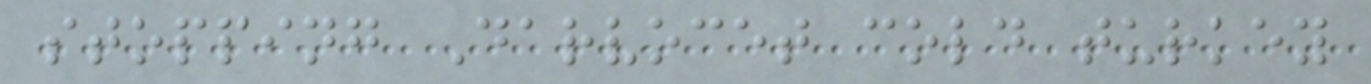stopping Darvocet cold turkey
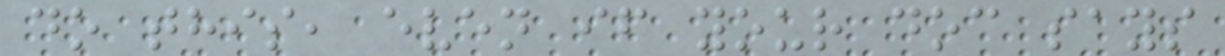do this, even if your doc says
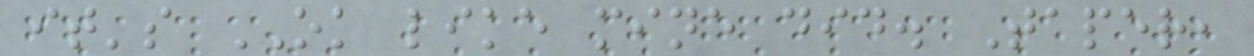it's OK like mine did. Taper,
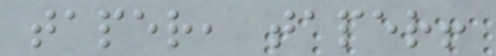taper, taper!
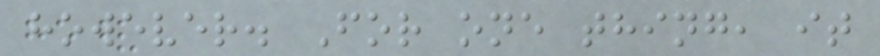however. For one thing, it
